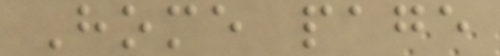Home page
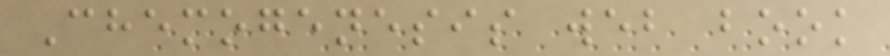Chemogenesis web book
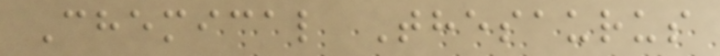Chemical Thesaurus
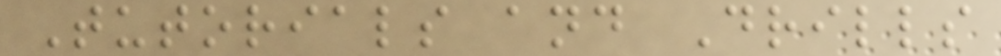Tutorials and Drills
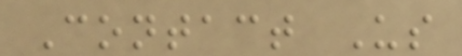Contact Us
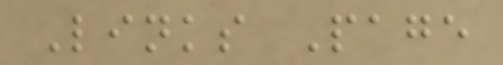Links Page
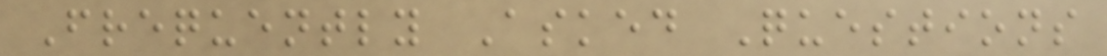Frequently Asked Questions
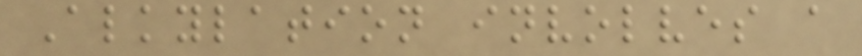Alkylation involves a
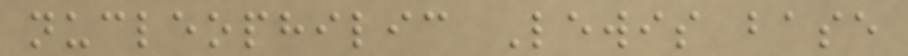nucleophilic Lewis base
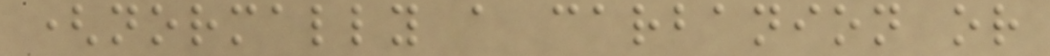(normally a carbanion or
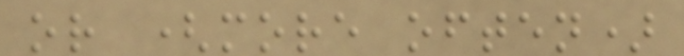or (more often)
